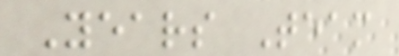Years Team
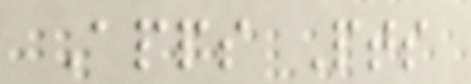Apps Pts
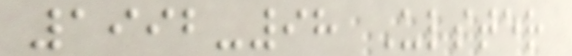1992-98 Ulster
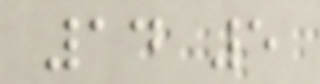14 5
